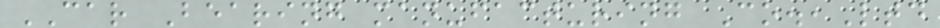CAR Bearing manufacturing Co.,Ltd
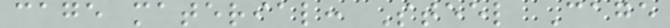cage material: Steel Cage
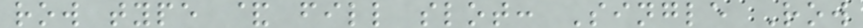row type & fill slot: Single Row
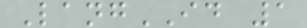LangID 1
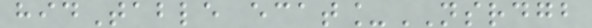hidTable ecat_NSRDGB
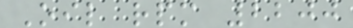Oil rpm 2200
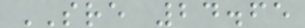SRE 24.65
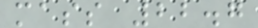mass 22.7
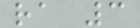ra 3
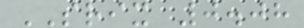SRIX 0.08
